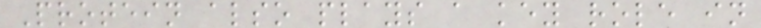Protein also plays a key role in
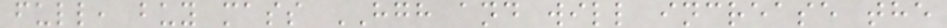full, buy mass HGH and will increase the
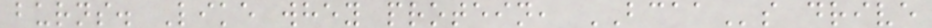burns. Like whey protein, BCAAs drive
